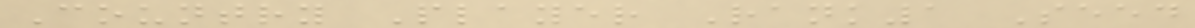Country Player Rank1 Seed
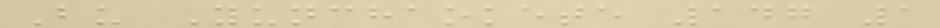Bu Yunchaokete 147 1
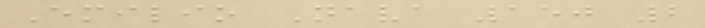Emilio Nava 150 2
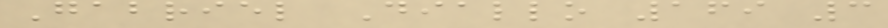Gabriel Diallo 169 3
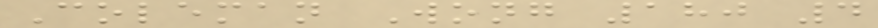Coleman Wong 180 4
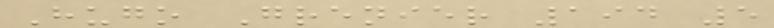Hugo Grenier 194 5
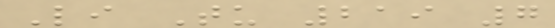Li Tu 219 7
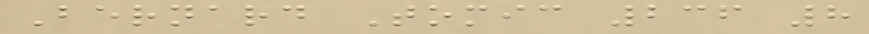Bernard Tomic 236 8
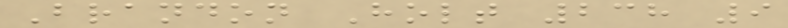Brandon Holt 238 9
